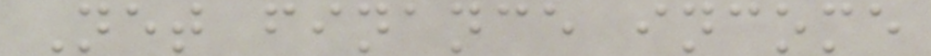Net finance income
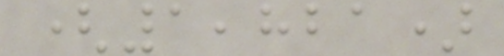(1,821)
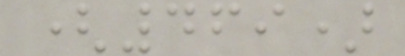(469)
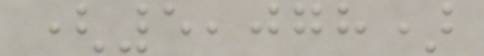(5,078)
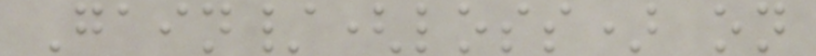Gain/(loss) on
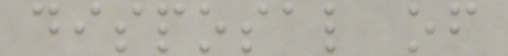disposal of
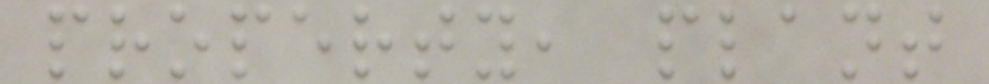property, plant
